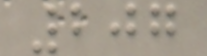207
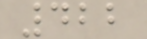422
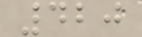420
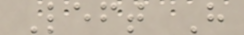Left H
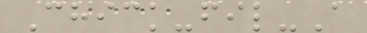Chick-fil-A
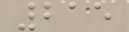215
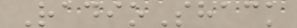RadioShack
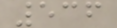536
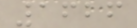1626
